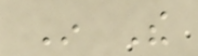In The
